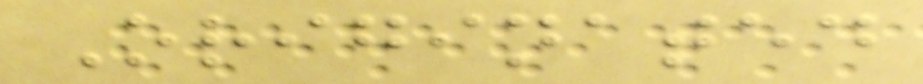Originated
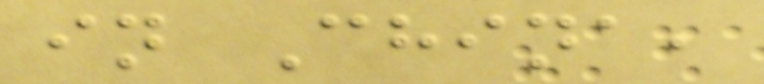in China,
